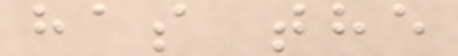has the
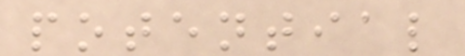potential
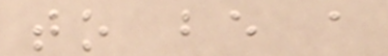to be a
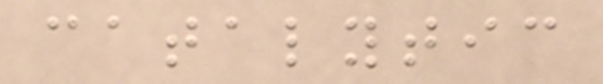catalytic
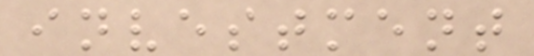investment
